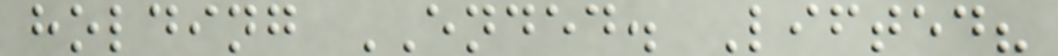holding ENDED. Lifted?
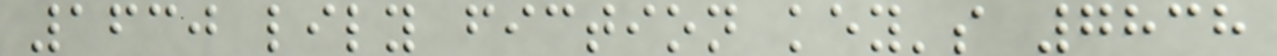1630 lily fiction key's 7838
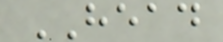HEAD
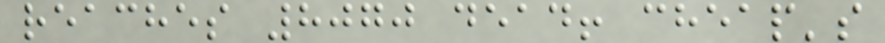reaches 8070 dead! cheap's
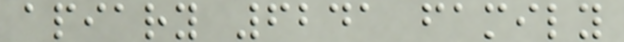apiary 6241 family
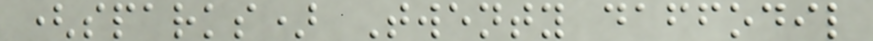(sparks) Twenty daffodil
